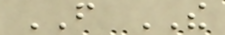FROM THE
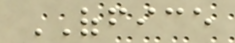OFFICE
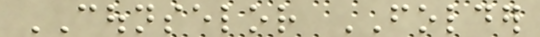COUNSELOR FOLDER
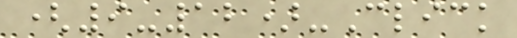(9-12)-Click
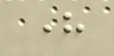here
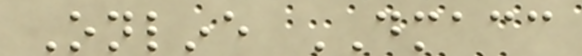Online DMACC
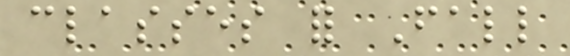classes for Fall
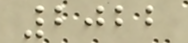2022
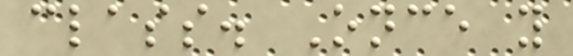class. Once you
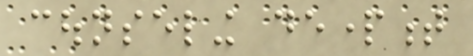counseling department
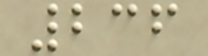236
